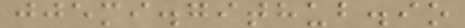jjemi.github.io
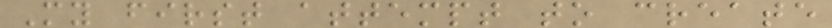My first attempt to create
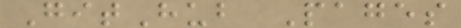GitHub Pages
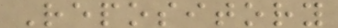Repository
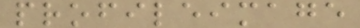profileimage
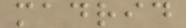madrid
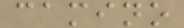camino
